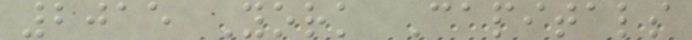2015 York Capitals
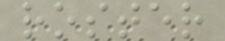roster
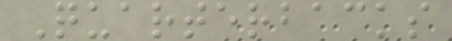Quarterbacks
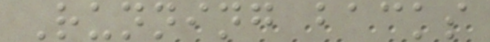Running backs
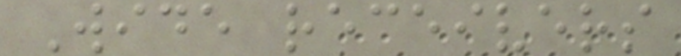Wide receivers
